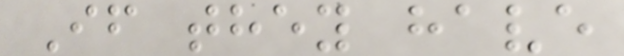If they have
